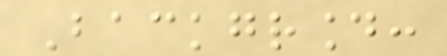Background:
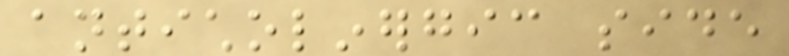anticholinergic side
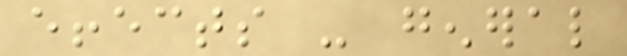effects - general
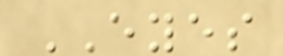EYES
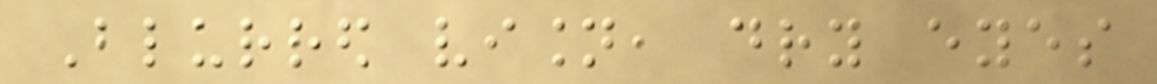Blurred vision, dry eyes
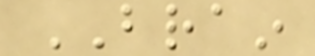BRAIN
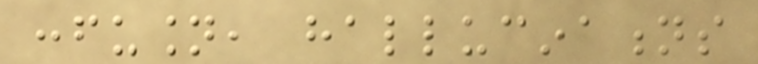confusion, hallucinations
